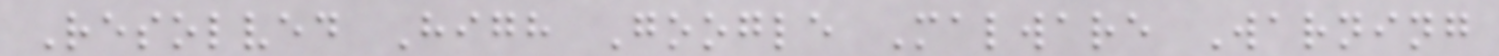Resolved High Google Malware Warning
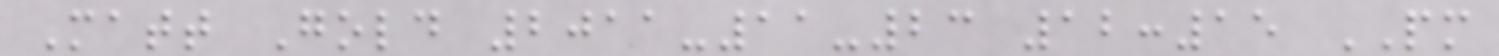Matt Gold 2011-11-23 12:15 PM
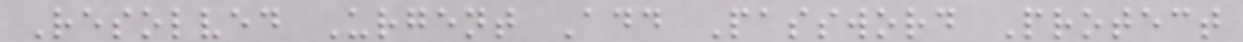Resolved Urgent Add Password Protect
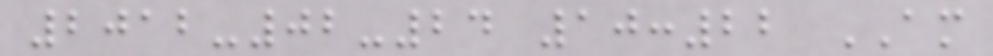2012-02-24 10:22 AM
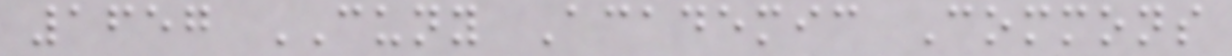1657 CUNY Academic Commons
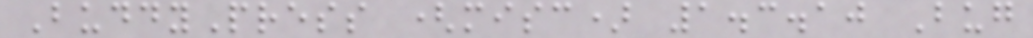BuddyPress (misc) 1.3.10 Bug
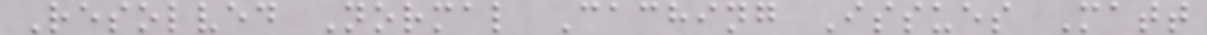Resolved Normal Caching Issues Matt
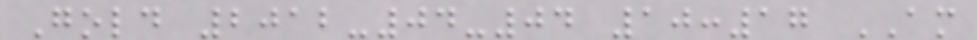Gold 2012-04-04 10:17 AM
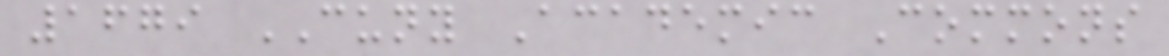1679 CUNY Academic Commons
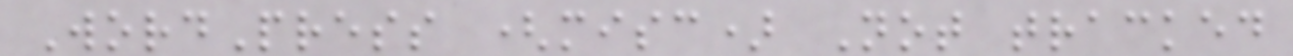WordPress (misc) Not tracked
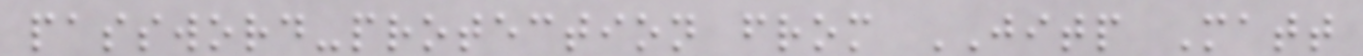password-protection from JITP Matt
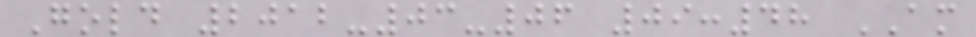Gold 2012-03-06 09:48 AM
